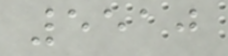5510
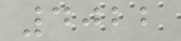4022
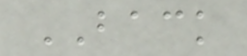BACK
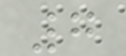7
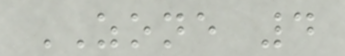ZONE 4
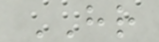HR
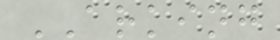ARKING
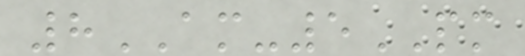8AM-5PM
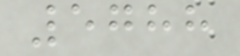5788
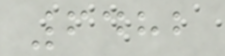6482
